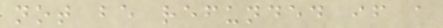not be refunded if a
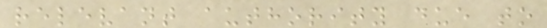relevant authority due to
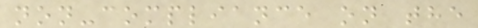non-compliance on the
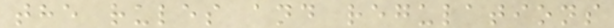the rules and regulations
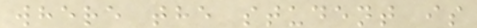where the student is
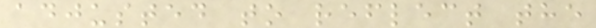adjusted to reflect the
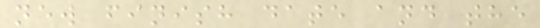new finish date and the
